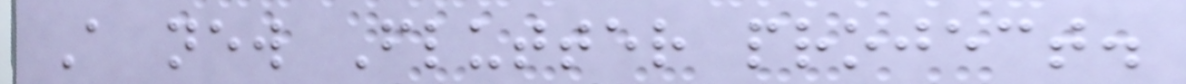A new Flutter project.
